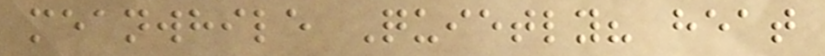meanwhile Quietly? heat
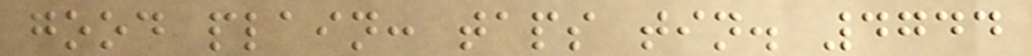good plain: taps tin. 4744
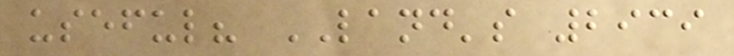useful? LAND's 2939
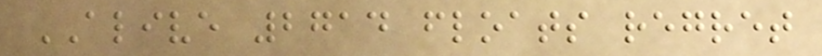ALIVE 2714 floats regret
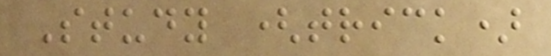Study (trick)
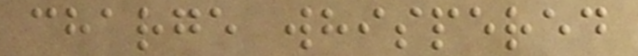charge whispered
